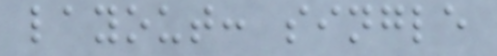layout: single
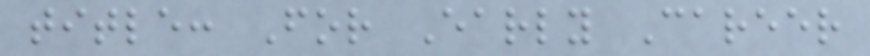title: For Early Career
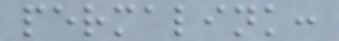permalink:
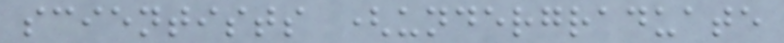scientists (undergraduate
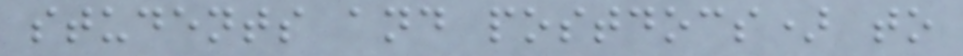students and postdocs) to
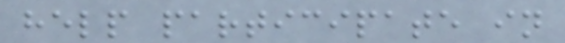help participate in
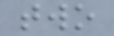two
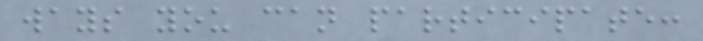ways you can participate:
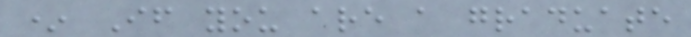* If you are a graduate
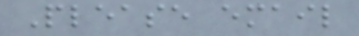Please email
